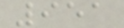951
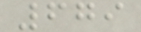679
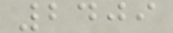2409
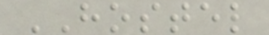HOSTEL
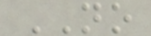NO
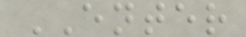ENTER
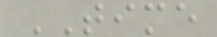TIME
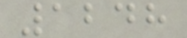1248
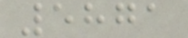5871
